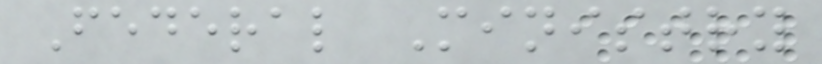Federal Ministry
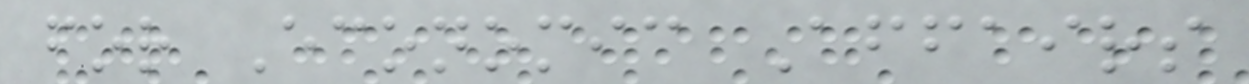for Economic Affairs
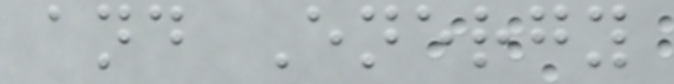and Energy
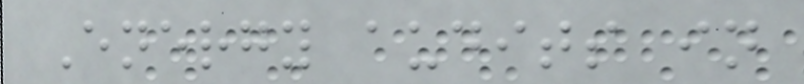Energy audits in
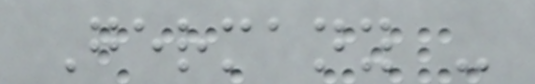Germany -
